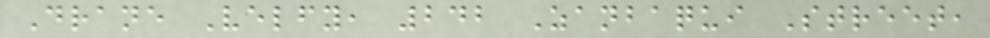Drane Velfy, 242 Zanbaqui Street,
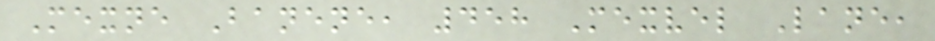Mexne Banene, 458 Mexvel Lane,
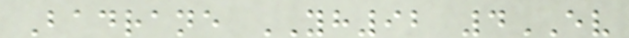Badrane YH92 4EV
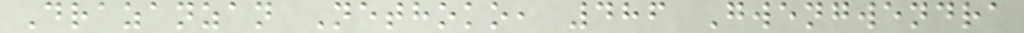Drazanzan Nethoko, 486 Gwengwendra
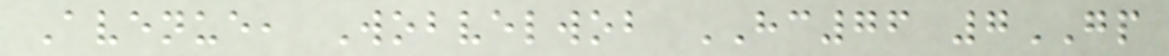Avenue, Wobvelwob HC76 7GP
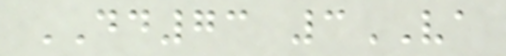DD73 3VA
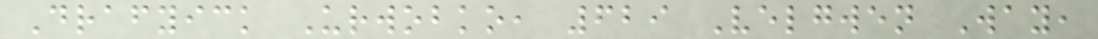Drafyick Urwobko, 629 Velgwen Way,
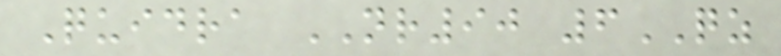Quidra NR90 6QZ
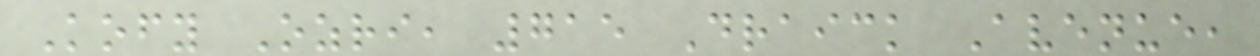Kofy Ozri, 715 Draick Avenue,
